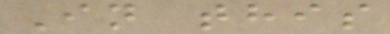In this
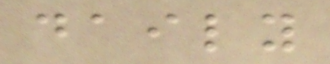daily
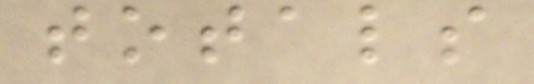totals
